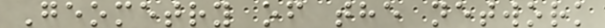Geometry of the network
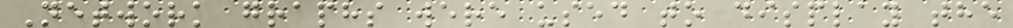Network graphs were used to display the
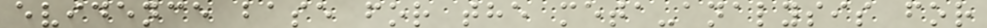evidence base for the meta-analysis for
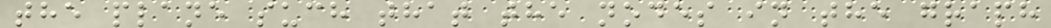the plane such that the nodes in the graph
